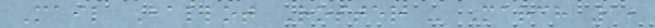Mail Ballot Roster - March 1,
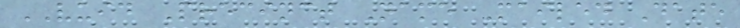VUID Precinct Name Mailed Date
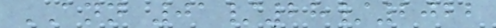ANN 01/28/2022
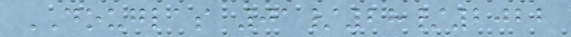DOUGLAS 01/28/2022
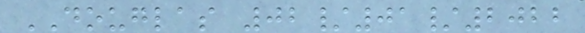DOUGLAS 02/01/2022
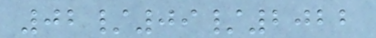02/09/2022
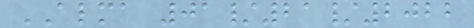ALMA 01/21/2022
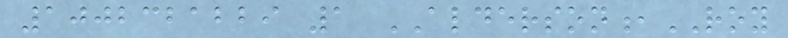1002321229 1 ALDERSON,ROY
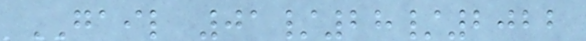GAIL 01/28/2022
